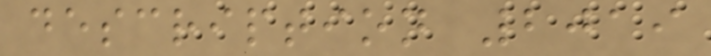description 2019
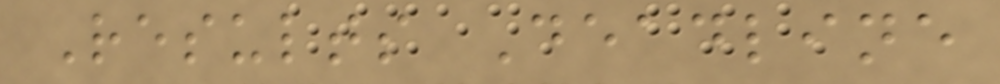Results Deadline
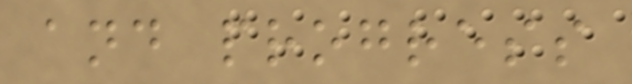and progress
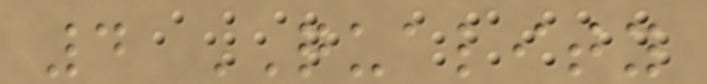4 QUALITY
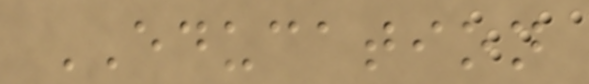EDUCATION
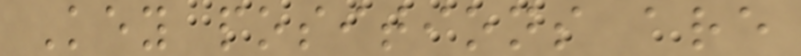Key positions are
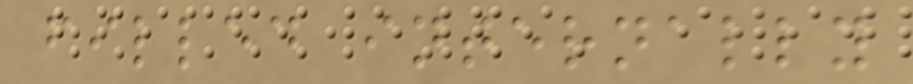filled internally
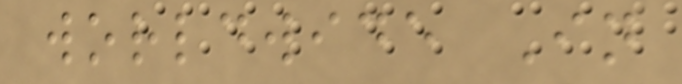worldwide In
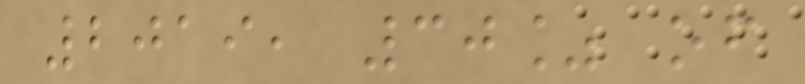2019, 30% of
